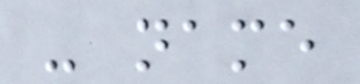- name
